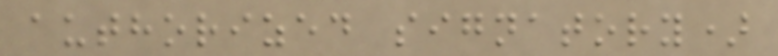authorized signatory)
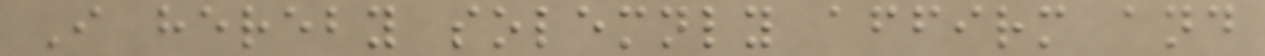I hereby solemnly affirm and
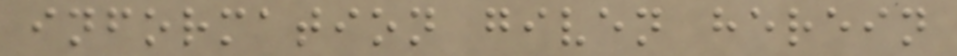information given herein
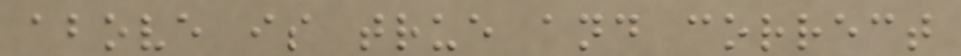above is true and correct
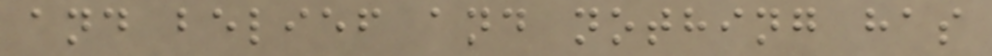and belief and nothing has
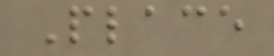Place
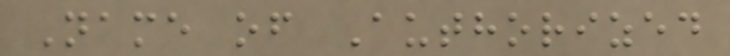Name of Authorized
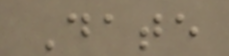Date
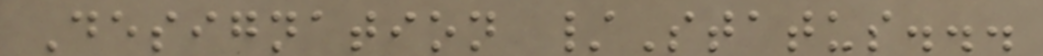Designation /Status...
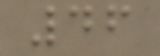46
